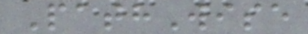PathWise
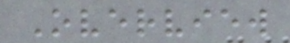Overview
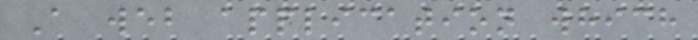A web application which
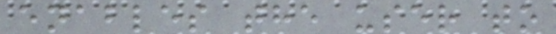enables the user to
